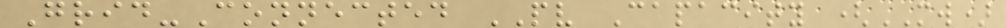Grid-Connected PV Capacity (MW)
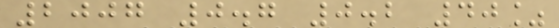2007 0.7 0.2 40%
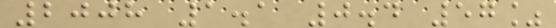2008 1.1 0.4 57%
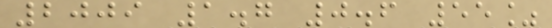2009 1.7 0.6 55%
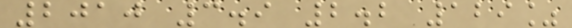2010 3.9 2.2 129%
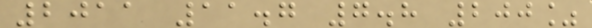2011 11.7 7.8 200%
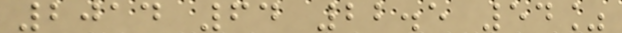2014 64 22.5 54%
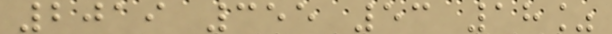2019 355 53 18%
